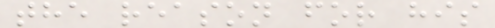the reason for his
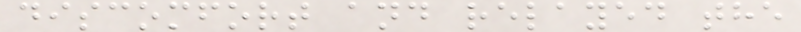discomfort and relayed the
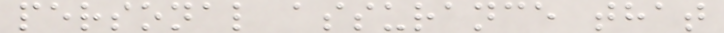personal assurance that
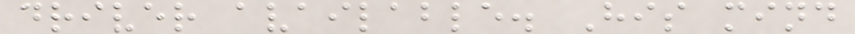driver available. His mind
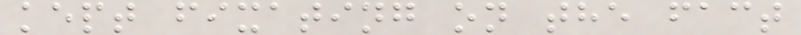kept fixating on the fact
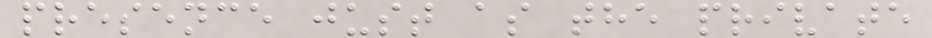presence just as the private
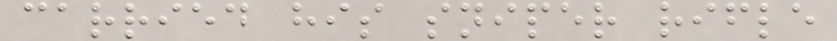carried his sniper rifle
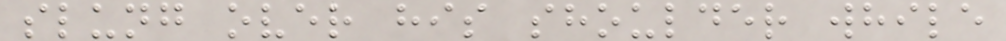slung over his shoulder while
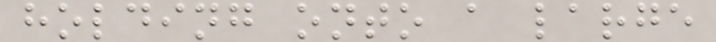holding onto a large
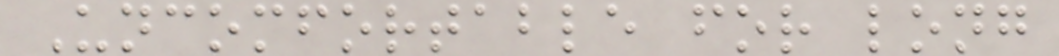Uncomfortable for long
